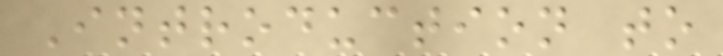Introduction to
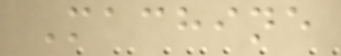Machine
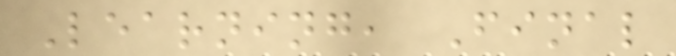Learning, Final
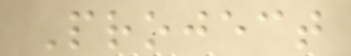Project
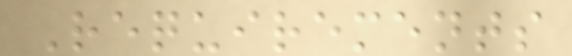Requirements
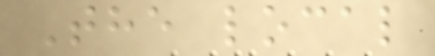The local
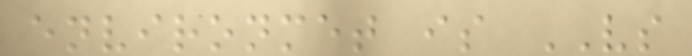environmet is VS
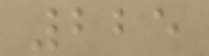225
